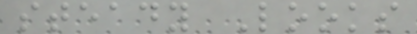steady Looks
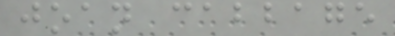joan cabbage
